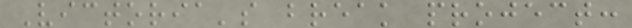Victoria's break project:
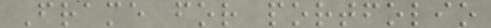Frame for portfolio
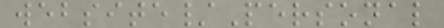website/Personal
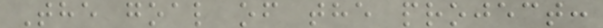The goal of the project:
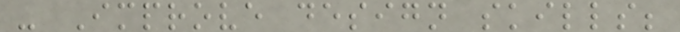- Improve design skills;
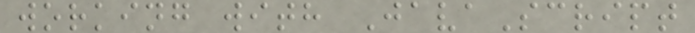working with JavaScript
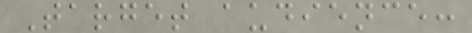Target audience:
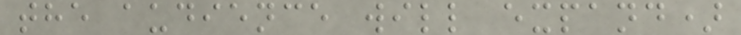the audience will expand)
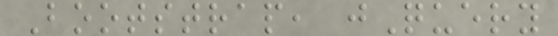Bootstrap, jQuery
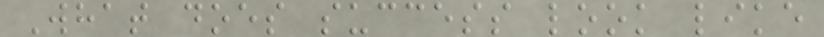What does success look like
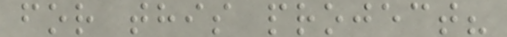for this project?
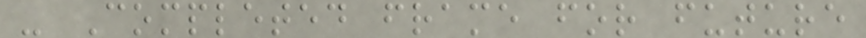- Completed frame for future
